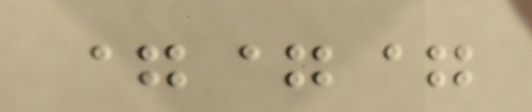===
